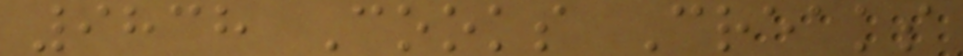9838 Cooks Creaks
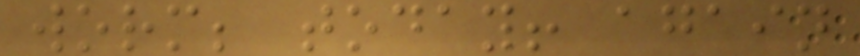worm; today! again
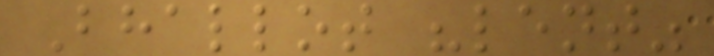Bhallot "lent"
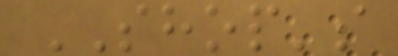SHOP's
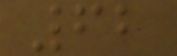62
